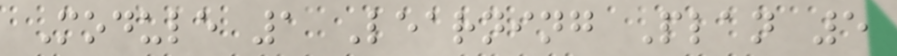Module 1 Learning Plan 5
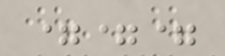===
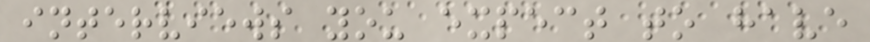interviews you expect to have
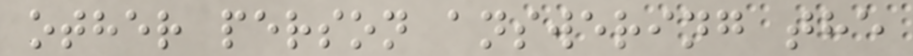other person answering the
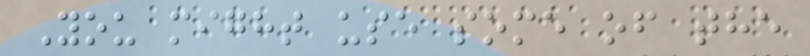You might use some of the
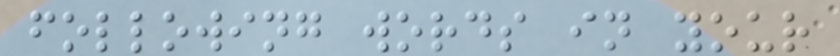following words in your
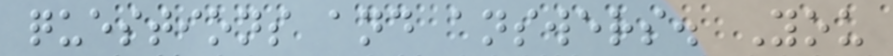questions and answers. You
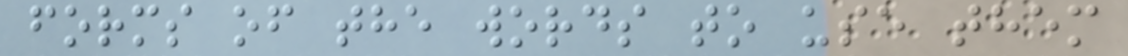forms of the words to use them
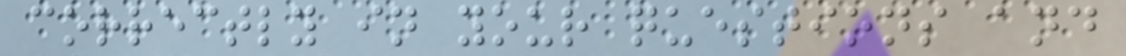correctly in your questions and
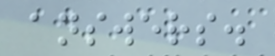answers.
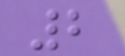2
